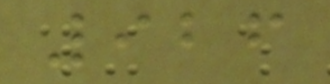926
